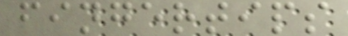fingertips
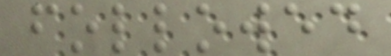followed
